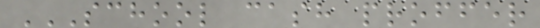SCHOOL CASH PROFFER
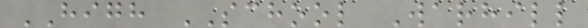HIGH SCHOOL Warhill
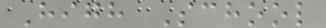High School
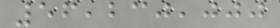56,230,000
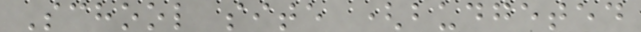School site (budgeted
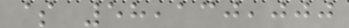$ 58,130,000
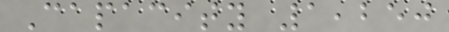Capacity 1,250
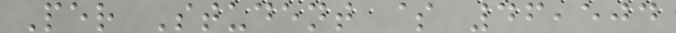Per Student $ 46,504
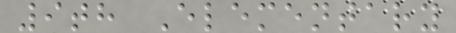9th Elementary
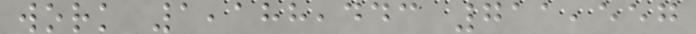work 1,188,443 711,557
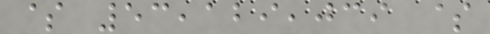$ 53,129,039 $
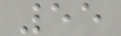55
